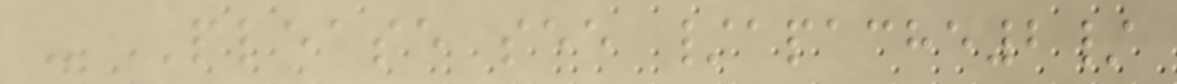- Please see /apache2/
